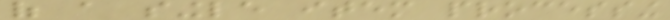of a single item processing
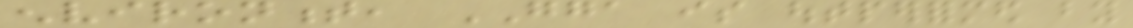environment, GGA is outperformed by
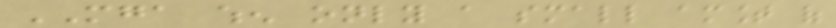MGA when only a small amount of
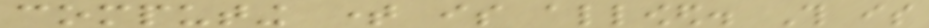computing time is allowed. This is
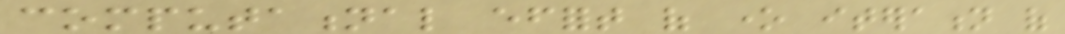computational effort of one iteration of
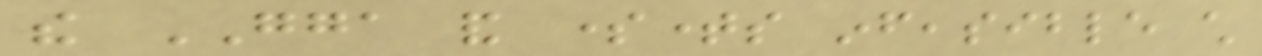the GGA and sometimes infeasible child
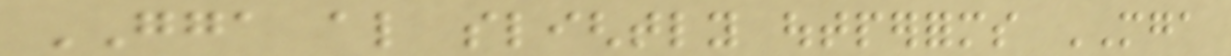GGA also slightly outperforms MGA
